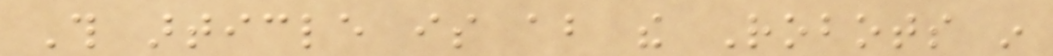This article is about the Robots in
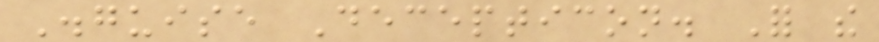Disguise Decepticon. For the
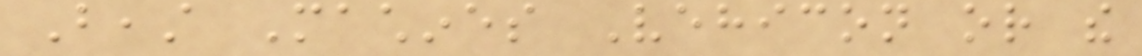Beast Machines Vehicon or the
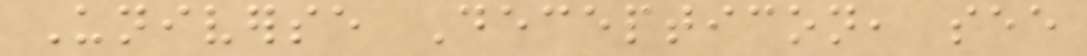Universe Decepticon, see
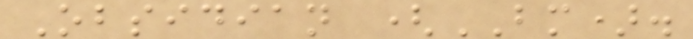Obsidian (BM).
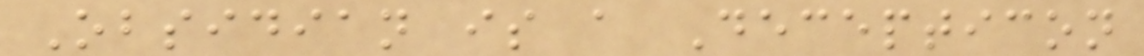Obsidian is a Decepticon
